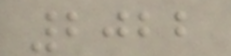2022
